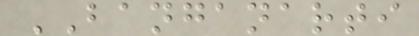BANGANARTI
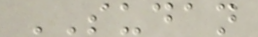SUDAN
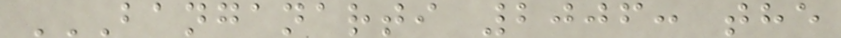BANGANARTI 2006: THE
